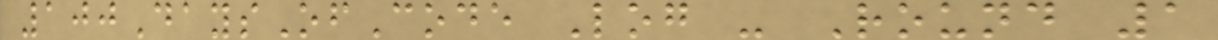100DaysOfCode Log - Round 1
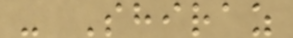- Shiraz
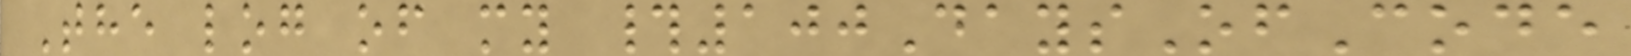The log of my #100DaysOfCode
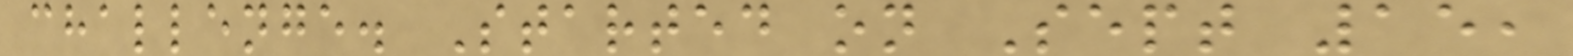challenge. Started on Sept 15,
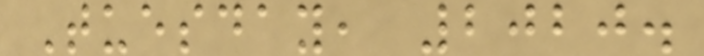Tuesday, 2020.
